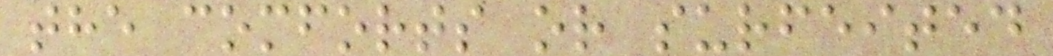the comforts or surfeited
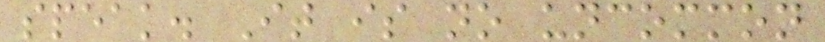speak. It is no uncommon
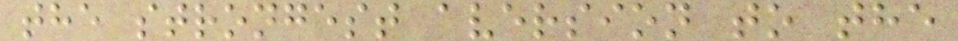the strongest aversion to the
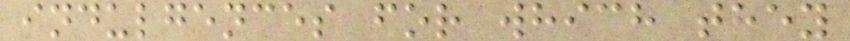indulgences for which they
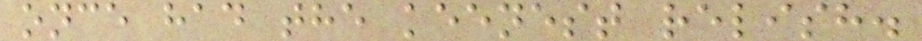once had the keenest relish.
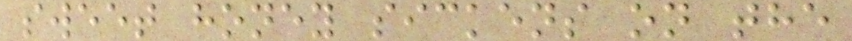sweet honey sickens on the
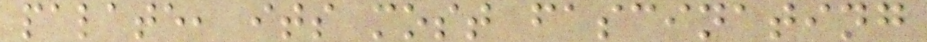palate, its most fascinating
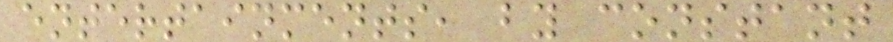entertainments, by constant
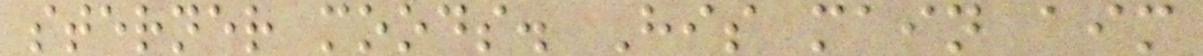sterner moods. His main aim
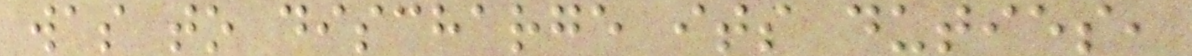was to discharge its duties,
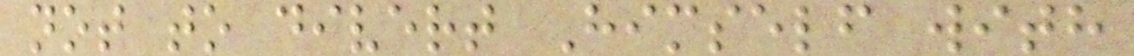not to divert Himself with
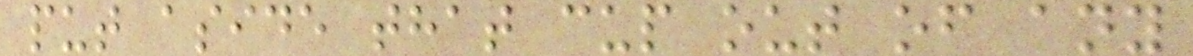put aside that cup out of any
